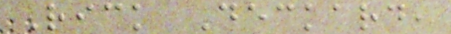Rick Deckard,
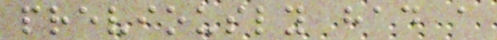previously had a
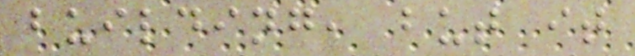building, but it
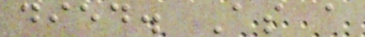died. As a
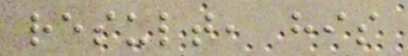result, his
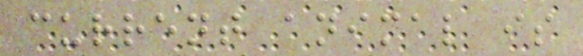current animal is
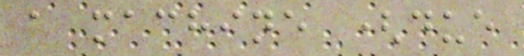a machine (due
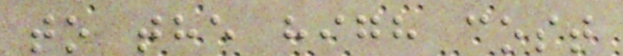to the high cost
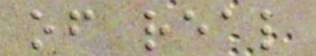of real
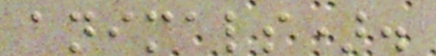animals).
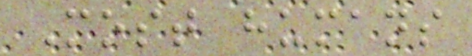Most humans
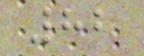82
